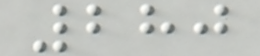280
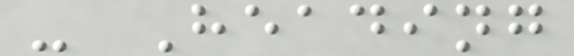- Heading
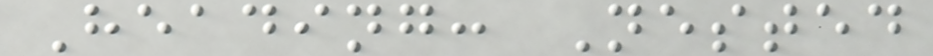Heading: Nested
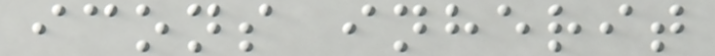icons inherit
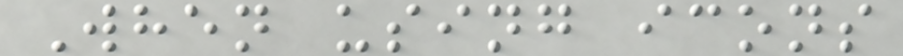When using icons
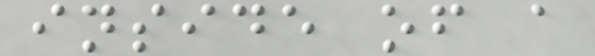inside of a
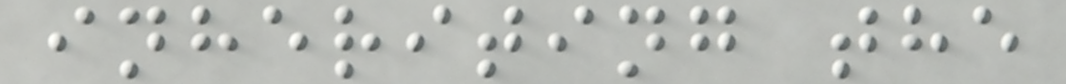inheriting the
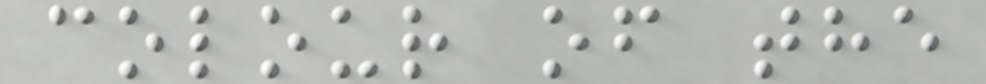colour of the
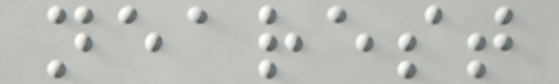nearest
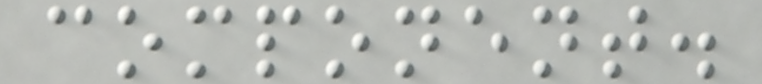component.
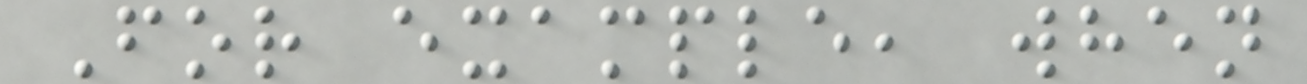For example, when
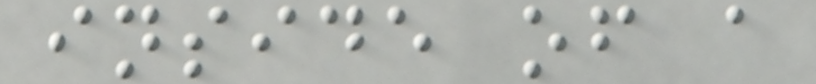inside of a
